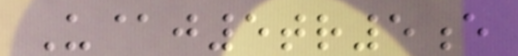U@j5tr5e
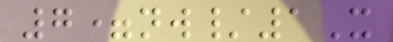7=nw/1X
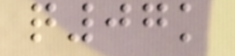q07k
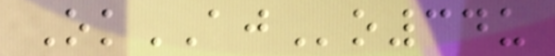OkAJo34u
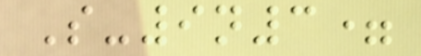S-9n3=
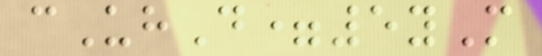cUhD=5yM
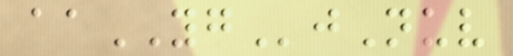aaYGjNuv
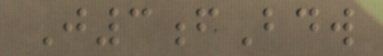J3fBdw
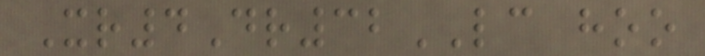Xr4Dr32LC hoo
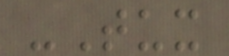-Tux
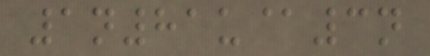1n81u@3n
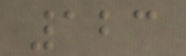123
